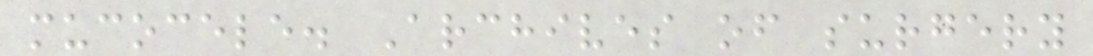mucocele. Archives of surgery
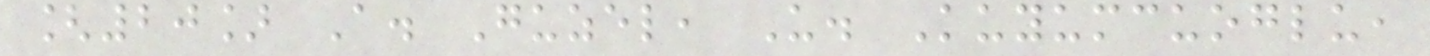[20] A. Guzel, U. Kuyumcuoglu,
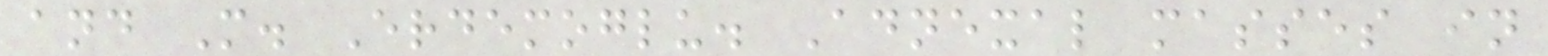and M. Erdemoglu. Adnexal masses in
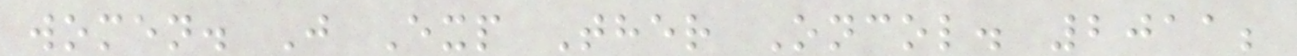women. J Exp Ther Oncol. 2011;
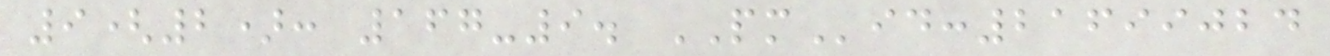9(2): 167-9. PMid:21699024
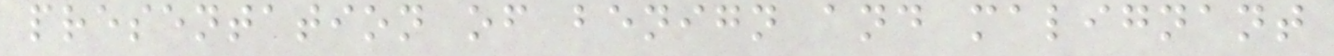presentation of benign and malignant
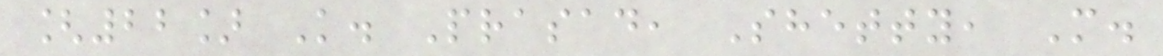[22] K. Prasad, Shetty, M.
